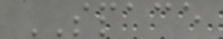SPACE
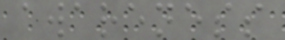awareness
